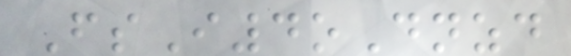FsI4oDnzd
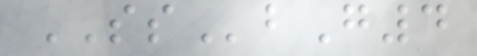SSbG4
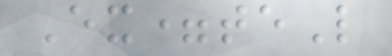Ex=teL
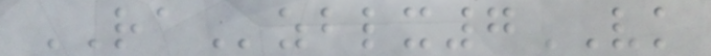RAzblx7VK
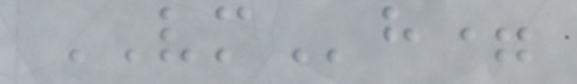VMh=
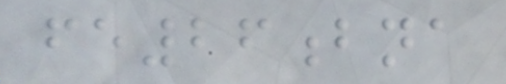fe26bna
